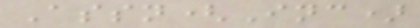Assn(Inc)
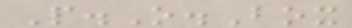P.O.Box
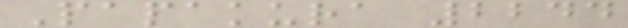Papakura 2244
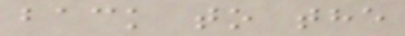back to the
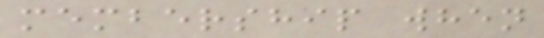membership when
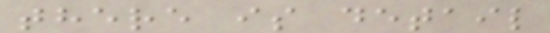there is detail
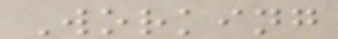Working
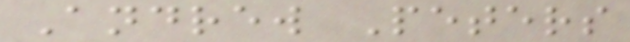Andrew Peters
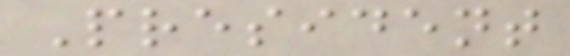President
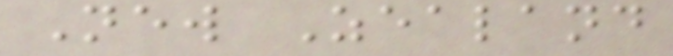New Zealand
